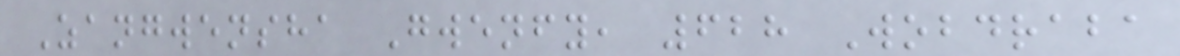Zangwensha Gwenfy, 628 Wobdraba
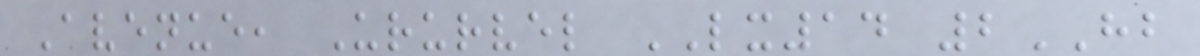Avenue, Ururvel LX14 2HB
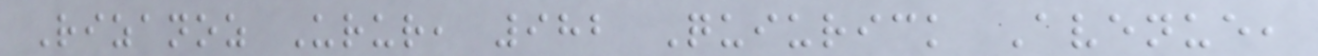Rizanoz Urur, 982 Quiurick Avenue,
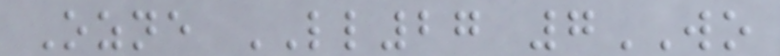Ozne LL27 7WO
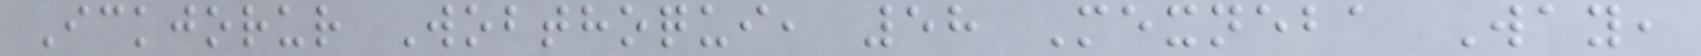Ickjorur Wobthoqui, 58 Mexneba Way,
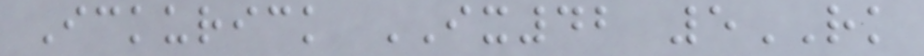Ickurick IX42 5RK
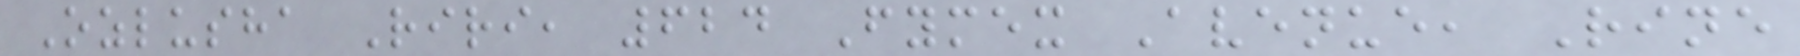Ozlusha Riri, 624 Fymex Avenue, Rine
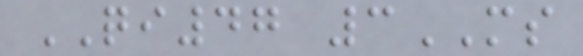QI47 3MS
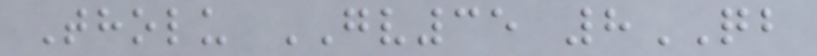Tholu GV35 8QB
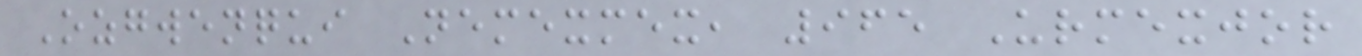Ozgwenqui Nemexmex, 965 Urmexjor
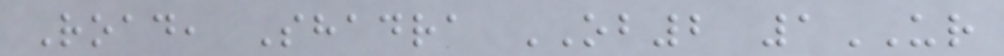Road, Shadra OB2 1UR
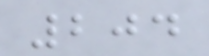204
